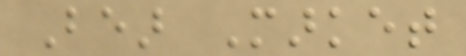Bear Market
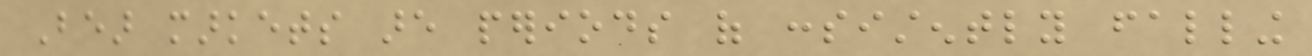Bear markets are periods of consistently falling
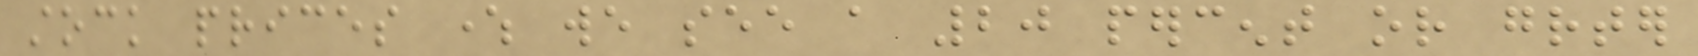stock prices where we see a 20 percent or greater
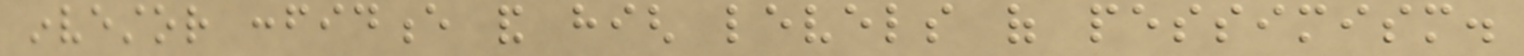investor confidence and high levels of pessimism.
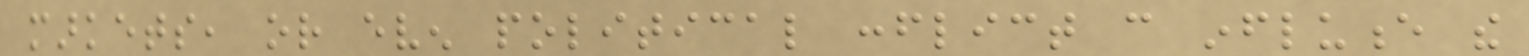markets, or even political conflict can influence the
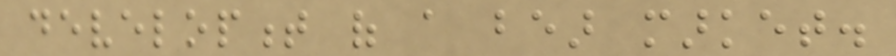development of a bear market.
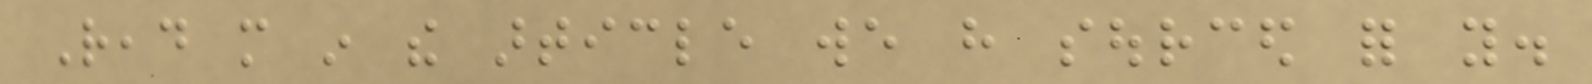Read more in the article we have sourced for you.
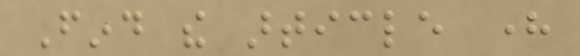Find the article here
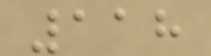118
